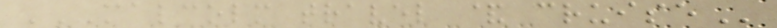MALCOLM TRAVEL & CRUISE
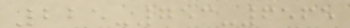225-753-6565
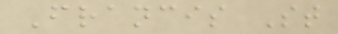Francis St
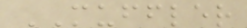MUFFLER
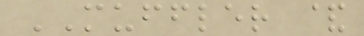MUFFLER &
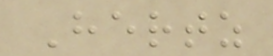Hertz
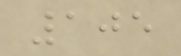105
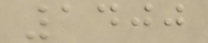1400
